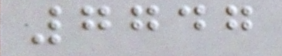7747
